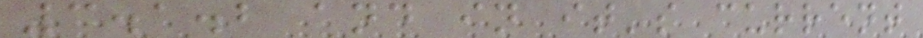3.1.2 and in it's current
